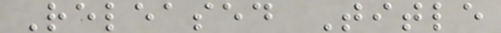Released Title
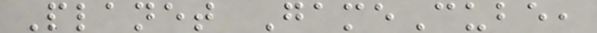Planet GameCube,
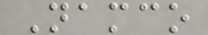Namco
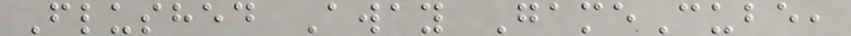Flushed Away GameCube,
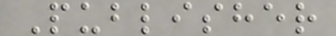Publisher
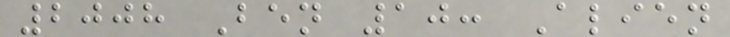2008 Ben 10: Alien
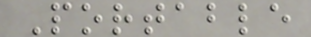Portable
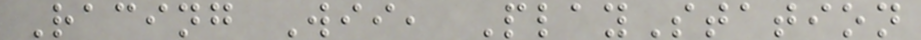Racing Wii, PlayStation
